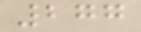277
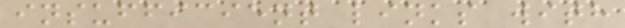insufficient links with
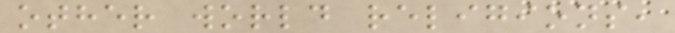other world religions,
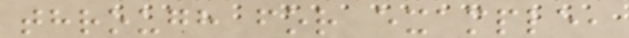through for example,
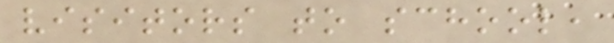visitors to school,
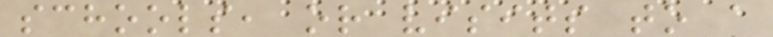schools, or visits to a
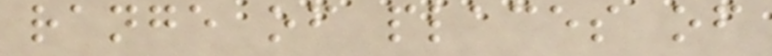range of places of
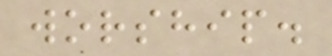worship.
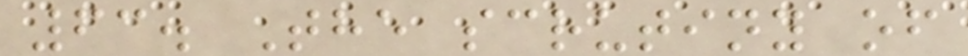63. The scrutiny of
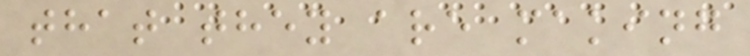that they are making
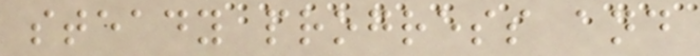steady progress and
